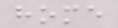home
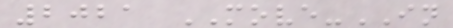2021 MOVE-IN
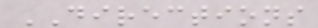DIRECTIONS
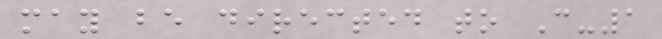may be directed to C-1
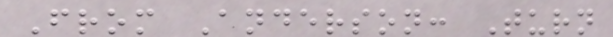From Anderson: Turn
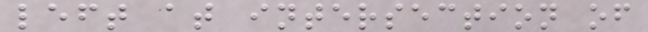left at intersection of
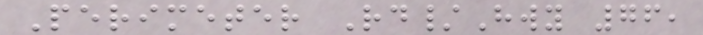Perimeter Rd/Hwy 76,
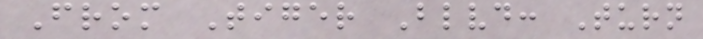From Tiger Blvd: Turn
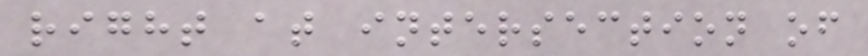right at intersection of
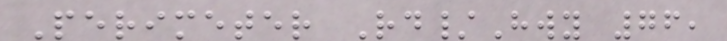Perimeter Rd/Hwy 76,
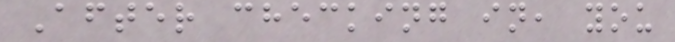After checking in, you
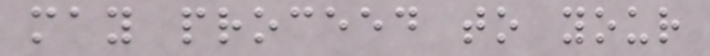may proceed to your
